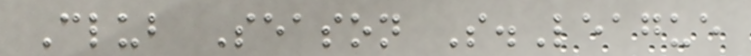Club Season S.League
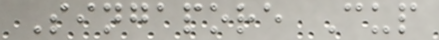Singapore Cup
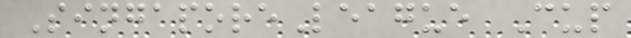SingaporeLeague Cup
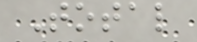Total
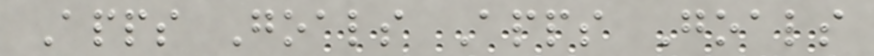Apps Goals Apps Goals
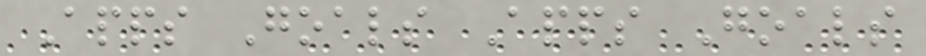Apps Goals Apps Goals
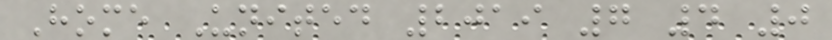Home United 2019 7 4 0
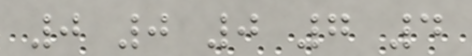0 0 0 7 4
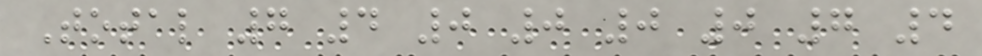Total 7 4 0 0 0 0 7 4
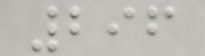296
